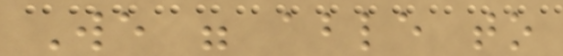We were able to
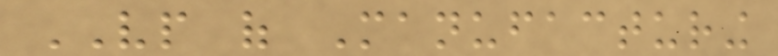VP of Manufacturing
